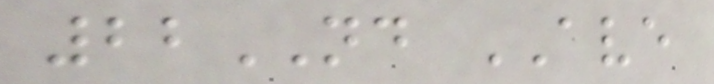22ND AVE
